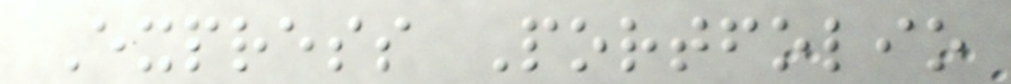Express Portfolio
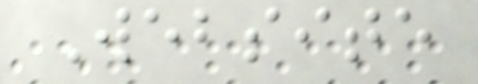Website
